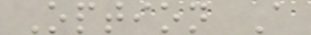Option A
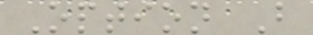Option B
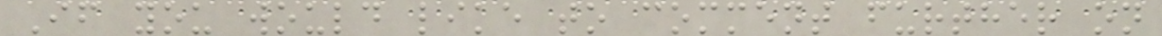If you would like to comment further on
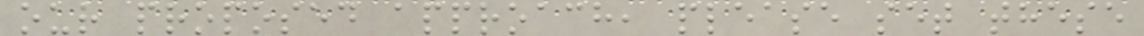our proposed approach, please set these
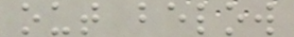out below
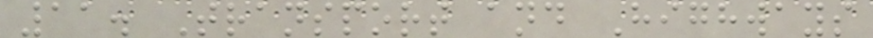11. Transport and Highways
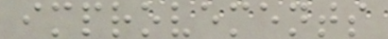improvements
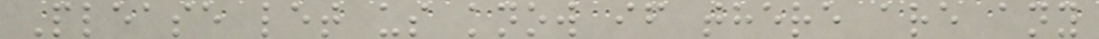Please let us know if there are any
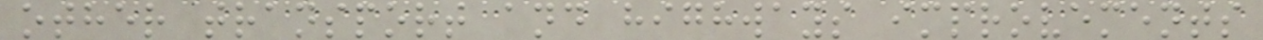other transport and highways improvements
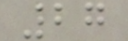27
